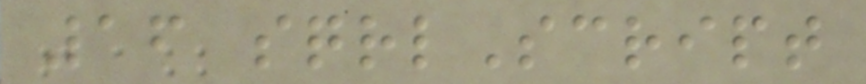16 sqrlScript
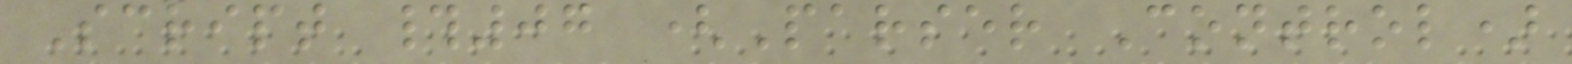Script #07 (Parser Control)
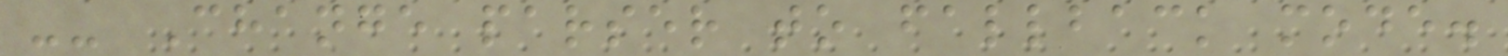-- Change parser to fallback mode.
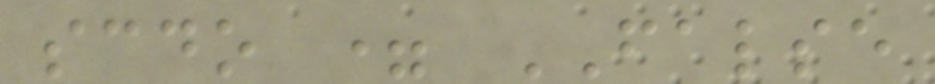scdo = FALSE
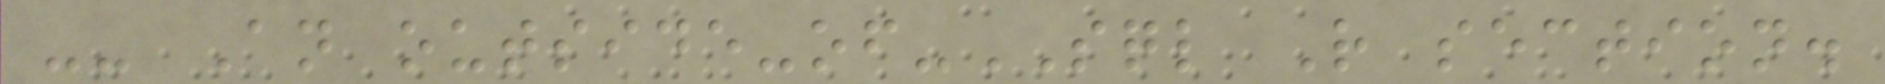-- An outside-of-SQL R section.
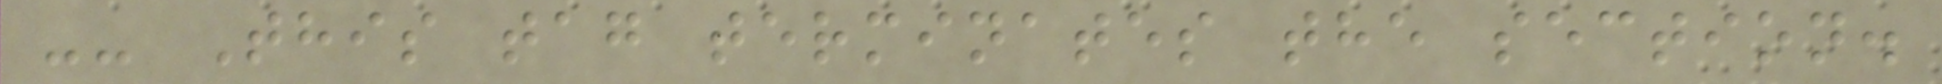-- This tag terminates the section.
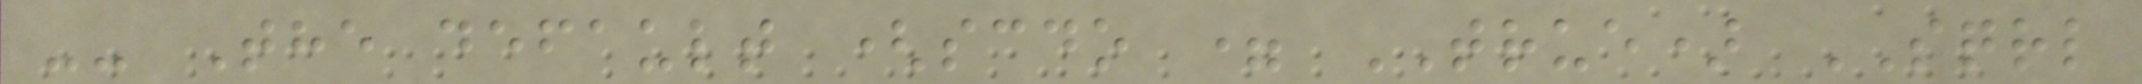-- The default (scdo = TRUE) SQRL
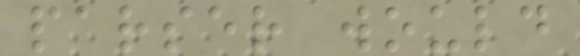parser would
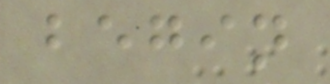begin
